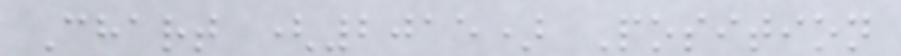Chart (2015) Position
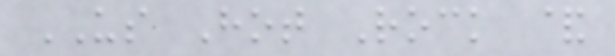US Hot Rock &
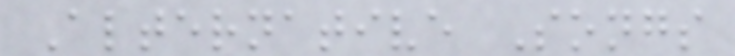Alternative Songs
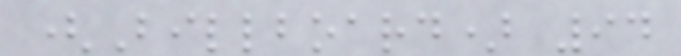(Billboard) 94
